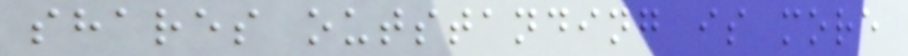shares outstanding is more
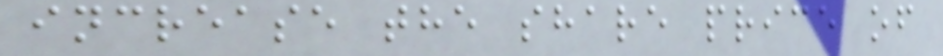increase the share price of
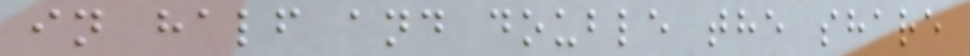in half and double the share
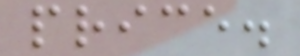price.
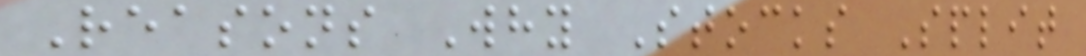Reasons Why Stocks Split
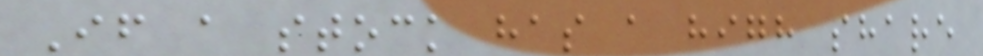If a stock has a high share
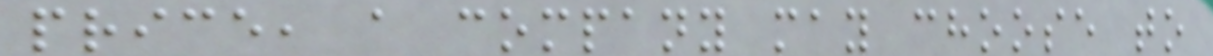price, a company may choose to
